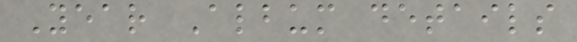Year Album details
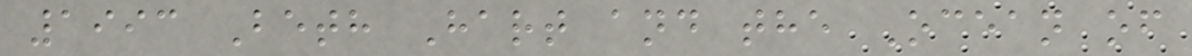1993 Beth Hart and the Ocean of
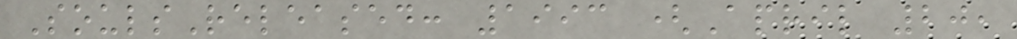SoulsReleased: 1993 (April 20,
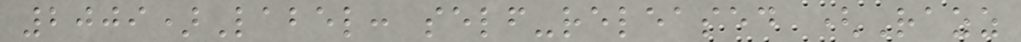2009)Label: self-released (Razz
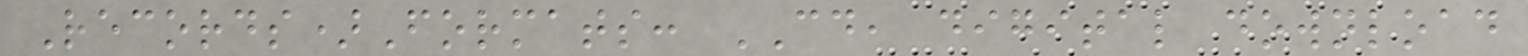Records)Formats: CD, digital download
